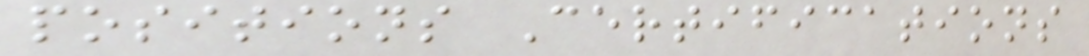positions Certifications
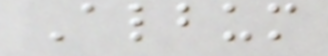Album
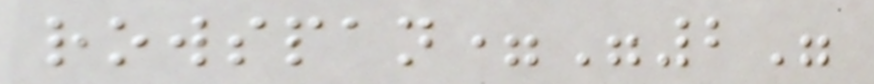rowspan="2"
